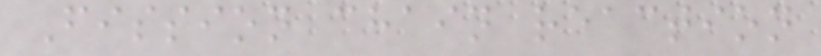Fission chain reaction
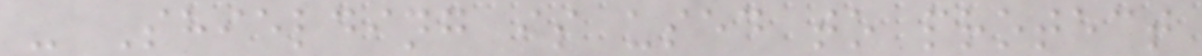- Shielding is used to protect
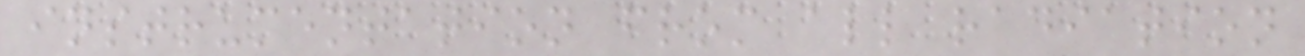instrumentation from all radiation
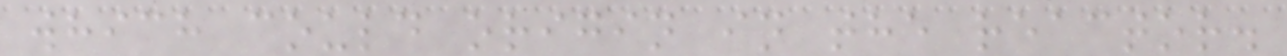which could origin in the reactor.
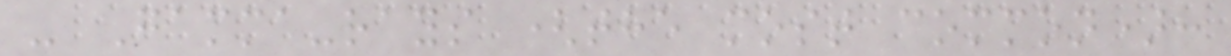- Gamma-rays (the most common):
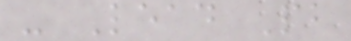- Lead Pb
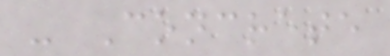- Concrete
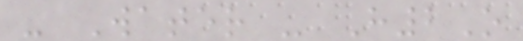- Water - H2O
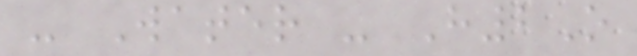- Water - H2O
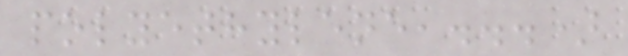polyethylene,...)
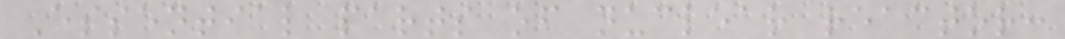Essential parts of nuclear reactor:
